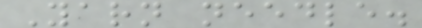Yarn needle.
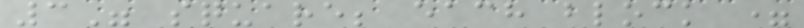3" square; each block =
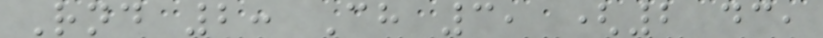Rnd 2: Ch 3, (2 dc,
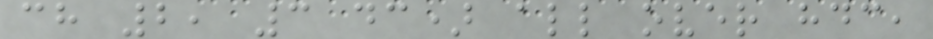ch 2, 3 dc) all over hdc,
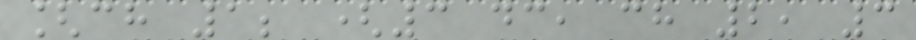[ch 1; (3 dc, ch 2, 3
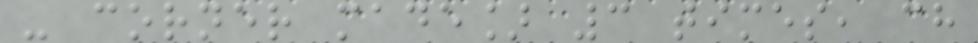- corner made] 3 times, ch
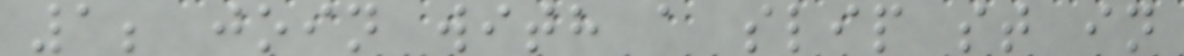1; join with a slip st in
